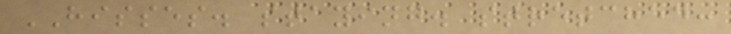HISSES. staying. stretched:
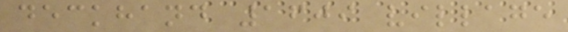deckhand 1609 village
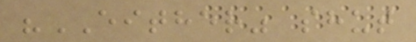"EITHER" shut
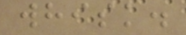whisk.
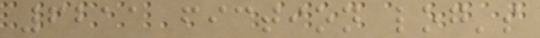6211 fiction log's
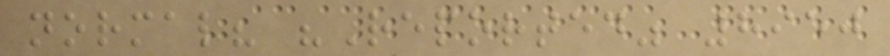normal? "Reported" 8950
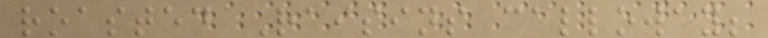roasted Raisins calloway;
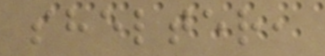shelter,
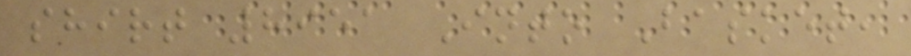shirt 8951 Into Basket,
